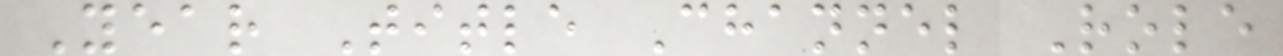Year Title Channel Role
